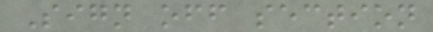Sign off section
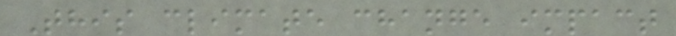This climate change impact
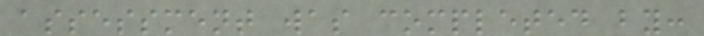assessment was completed by:
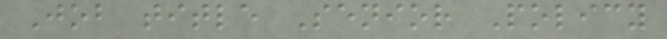Job title Senior Policy
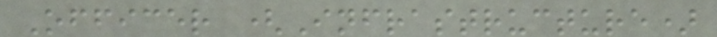Officer (Infrastructure)
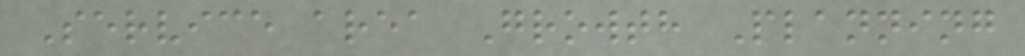Service area Growth Planning
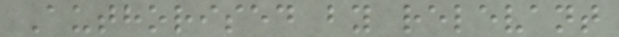Authorised by relevant
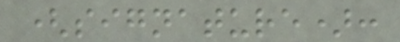(signature):
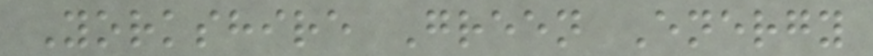Yorkshire Green Energy
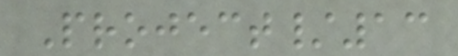Project/13
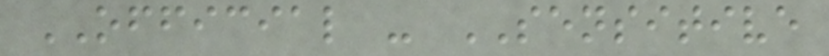OFFICIAL - SENSITIVE
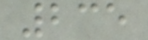235
